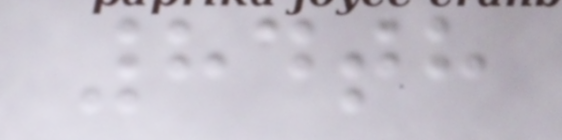84th
